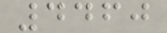4460
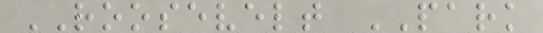ROOSEVELT PARK
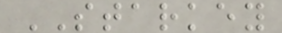STARKEY
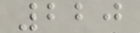220
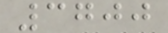3700
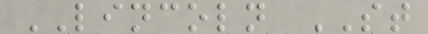LINCOLN ST
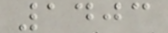1403
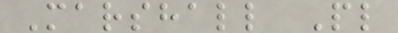Marshall Pl
